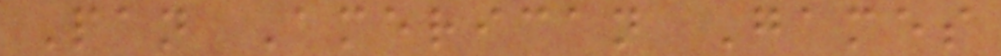Pan American Games
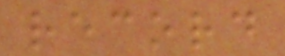record
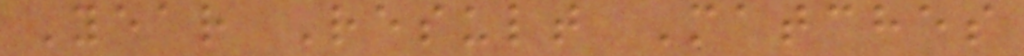Year Result Matches
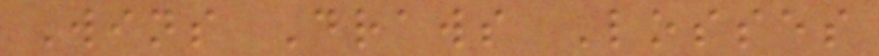Wins Draws Losses
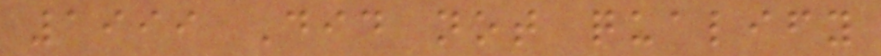1999 Did not qualify
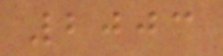2003
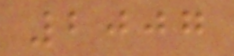2007
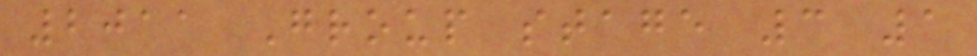2011 Group stage 3 1
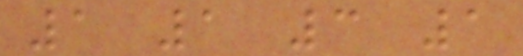1 1 3 1
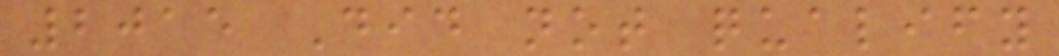2015 Did not qualify
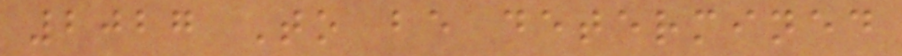2027 To be determined
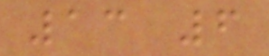13 6
